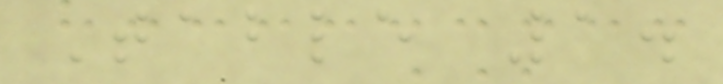Table 1.
